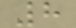8
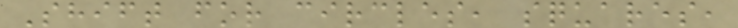Shift for circles, squares,
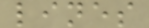lines
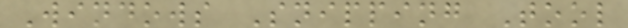Windows Snipping Tool
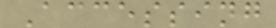Accessing
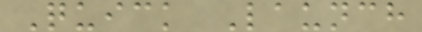Quick Launch
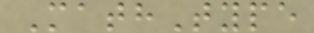MathType
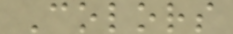Colors
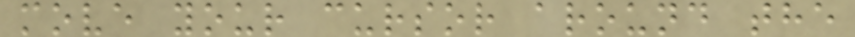move your cursor around the
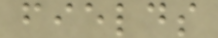fields
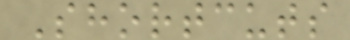Shortcuts
